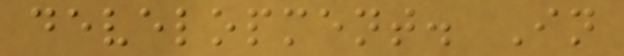development. In
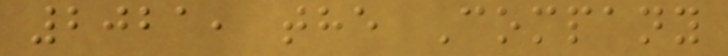2021, the Company
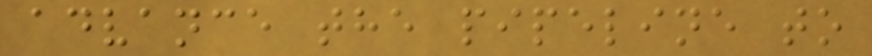advance the pipeline to
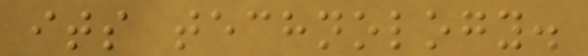its technology.
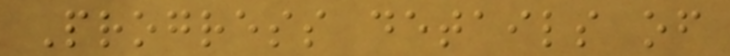Progress details of
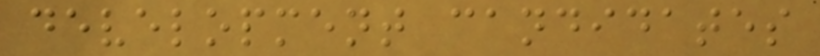development candidates
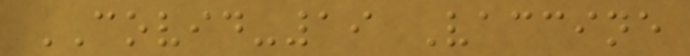COVID-19 Vaccine
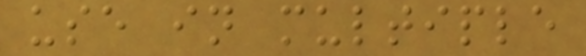use in multiple
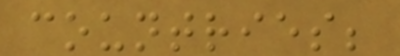countries;
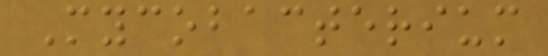Mycobacterium
